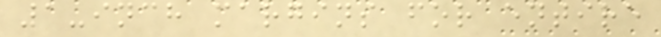1-inch margins for entire
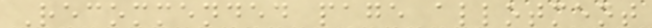Recommended page allotment
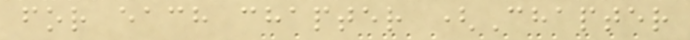for each chapter (Chapter
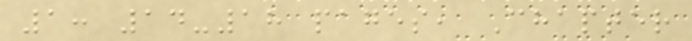1: 14-18 pages, Chapter
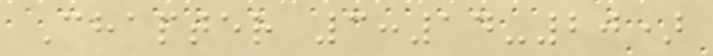Chapter 3:14-20)
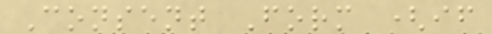Consent Form (if
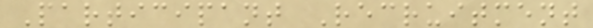Participant Recruitment
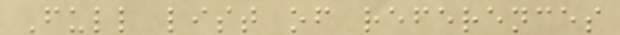Full list of references
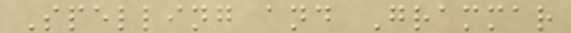Spelling and Grammar
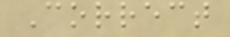Correct
